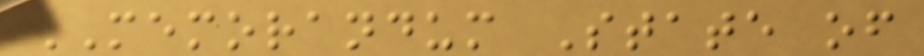MEMORANDUM State of
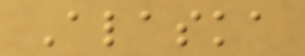Alaska
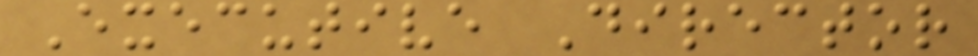Executive Director
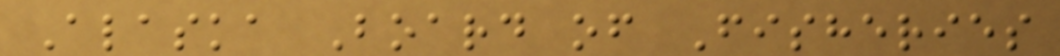Alaska Board of Fisheries
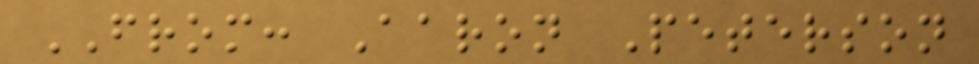FROM: Aaron Peterson
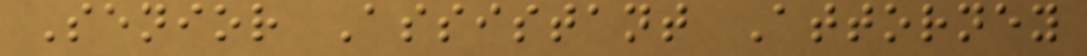Senior Assistant Attorney
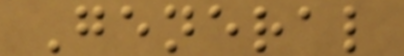General
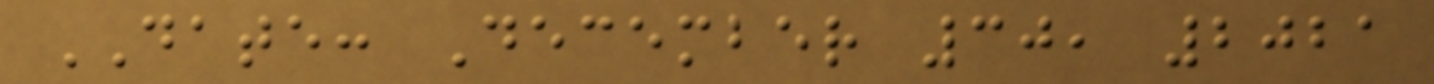DATE: December 30, 2021
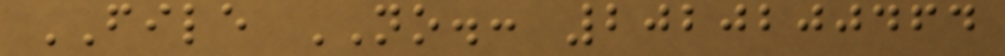FILE NO.: 2020200464
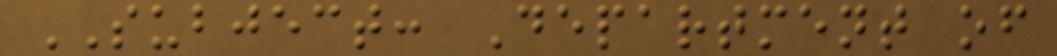SUBJECT: Department of
